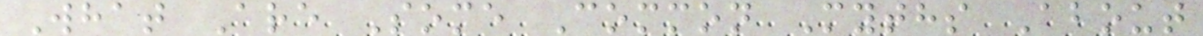What Are Some Common Myths About
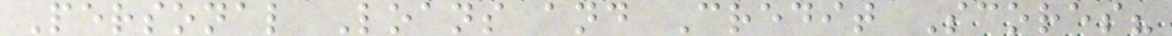Personal Loans and Credit Scores?
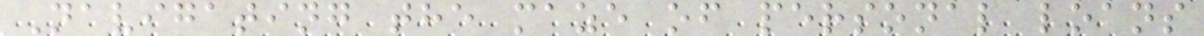Navigating the maze of personal loans
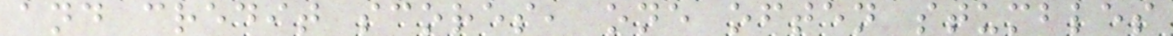and credit scores, one often stumbles
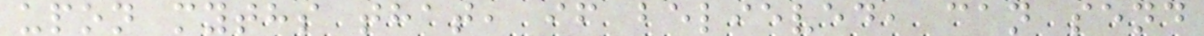upon myths that, if believed, can send
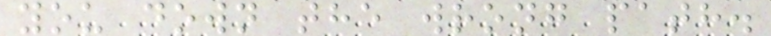you down the wrong path.
